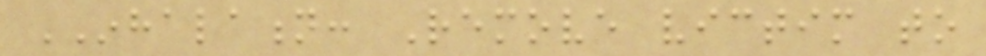INHALATION: Remove victim to
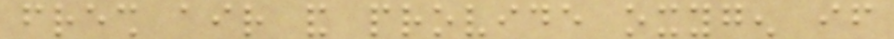fresh air and provide oxygen if
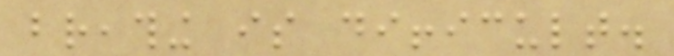breathing is difficult.
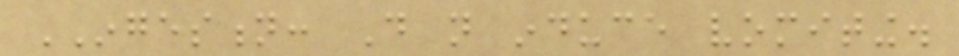INGESTION: Do not induce vomiting.
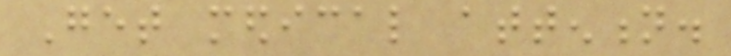Get medical attention.
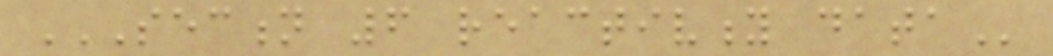SECTION 6 REACTIVITY DATA
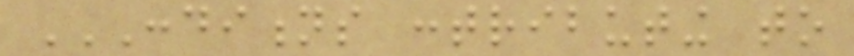CONDITIONS CONTRIBUTING TO
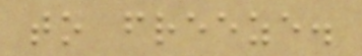to freeze.
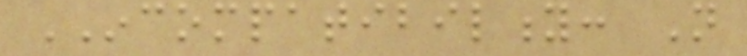INCOMPATIBILITY: Not
